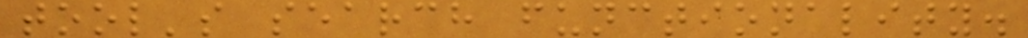tool's search functionality.
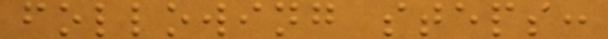following steps:
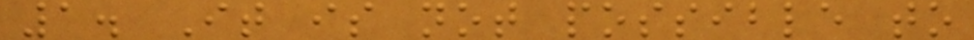1. It is not possible to
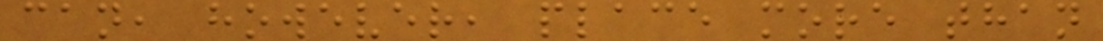can, however, place more than
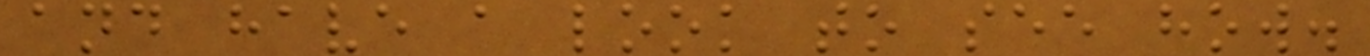and have a look to see how.
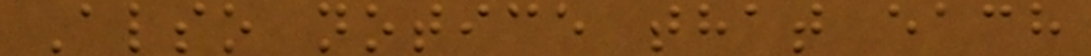Also notice that each
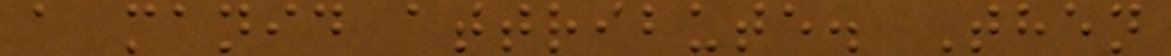a manid attribute. Then
